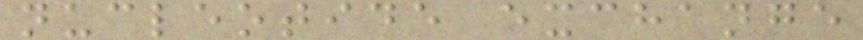nucleotide exchange
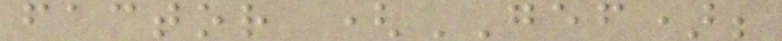factor (GEF);
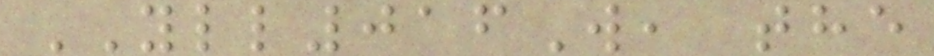YLL016W, the
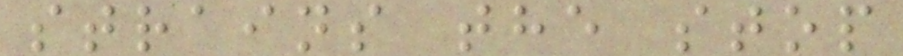strains the stop
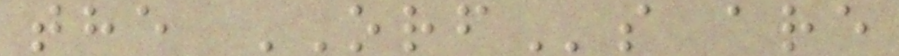the ORFs are
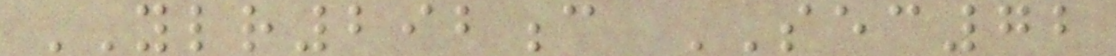YLR292c SEC72
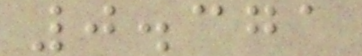0.371
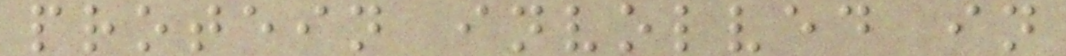protein involved in
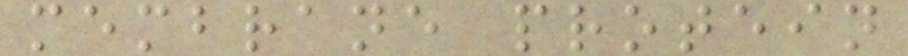membrane protein
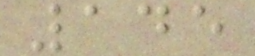145
